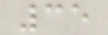35
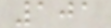101
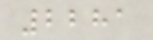2281
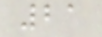21
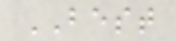BEST
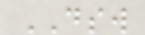DSW
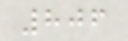806
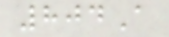804A
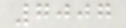7007
